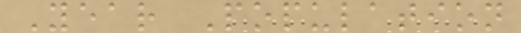Year Population
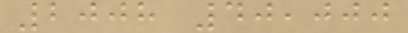2008 40,000
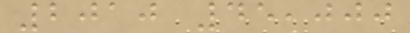2010 45,000
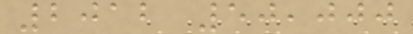2012 50,000
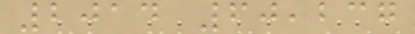2014 60,237
